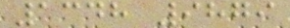1348 9879
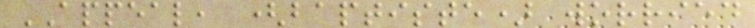APPEAL, (baptiste) worried
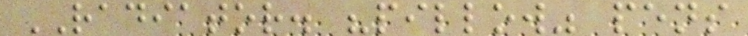RADIATOR. "pillow" pens
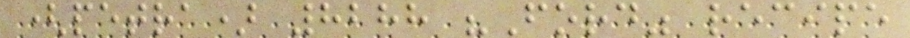(petra) 8288 "Ford" recipe
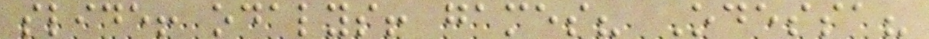slide! odalys! games? Odessa?
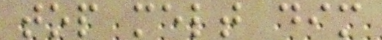top melt dim
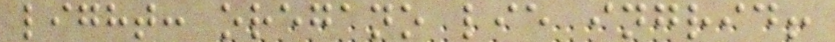light: oregano lie ingrid!
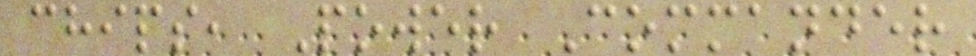chips, Power Commander
